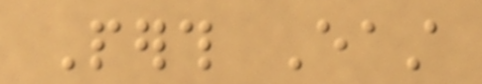Perth East
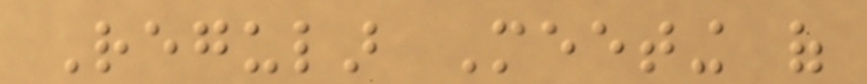Regular Meeting of
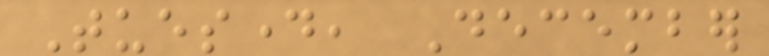Tuesday, December
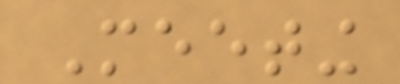Meeting
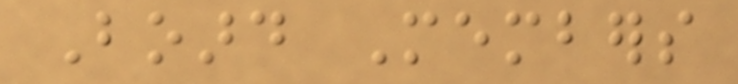Board Members
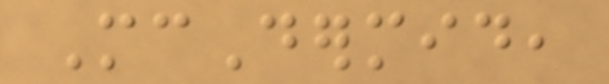McDermid,
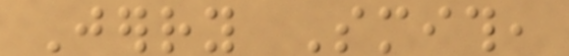Jerry Smith,
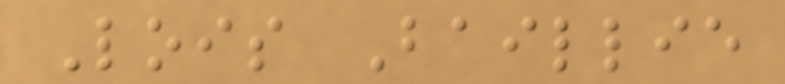Lois Baillie
